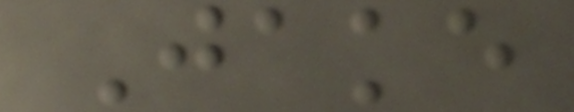Jake
